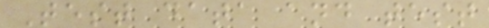Test data and test
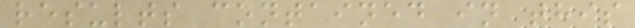results contained in this
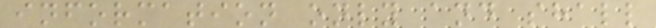information only and shall
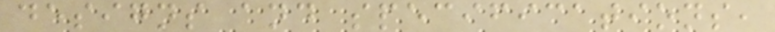designs and specifications,
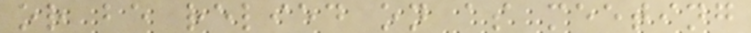or be relied on as meeting
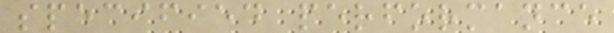specified performance
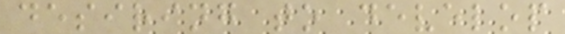desiring to develop
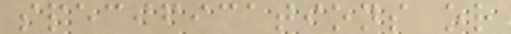specifications or
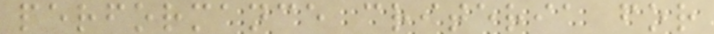performance criteria for
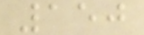150
